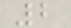2
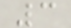3
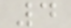4
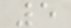5
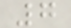7
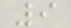9
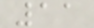11
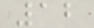12
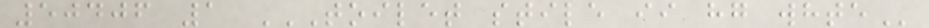50406 1 TOILET STILE II HG WHTE
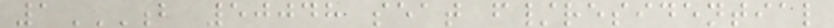1B 50048 SEAT F/RESIDENTIAL
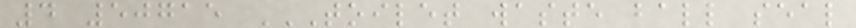4 50715 TOILET WASTE BALL SEAL
